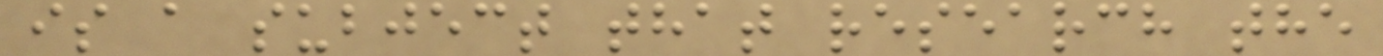is a subject that research the
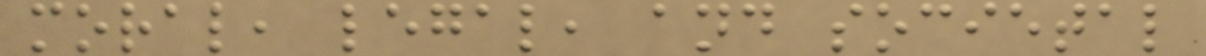moral, legal, and societal
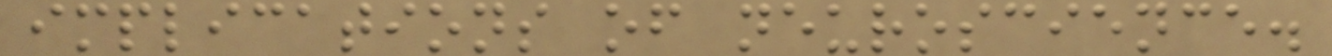implications of neuroscience.
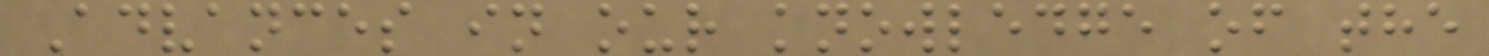Advances in our knowledge of the
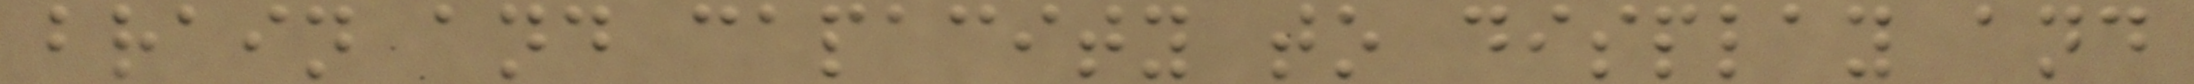brain and capacity to display and
